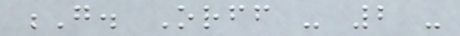G. Orff - 2 -
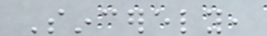Sincerely,
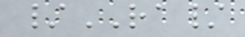/RA/
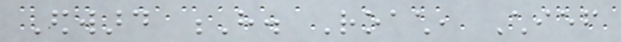Edward H. Roach, Chief
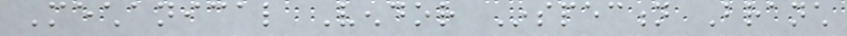Mechanical Vendor Inspection Branch
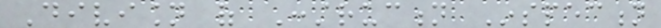Division of Construction Inspection
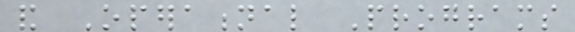and Operational Programs
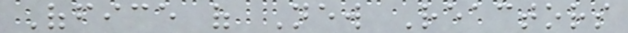Office of New Reactors
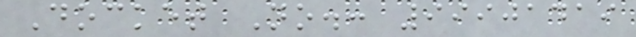Docket No.: 99901419
